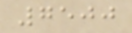7500
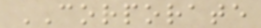CORPORATE
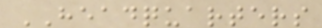HEADQUARTERS
